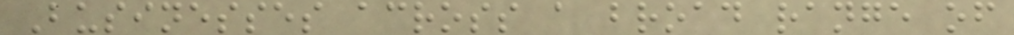Businesses across a broad range of
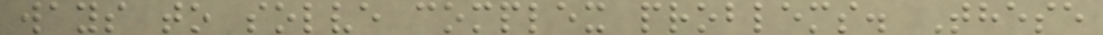ways to solve complex problems. These
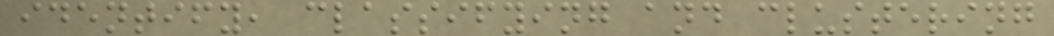identify, classifying and clustering
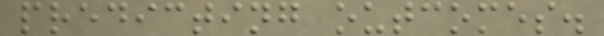predicting outcomes.
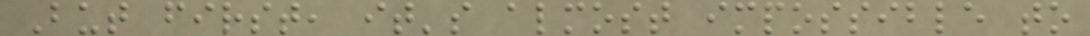But first, it's almost impossible to
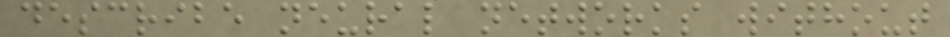describe neural networks without
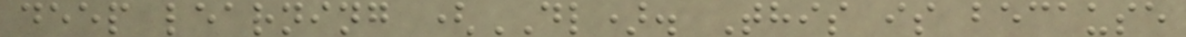deep learning (DL). This is because
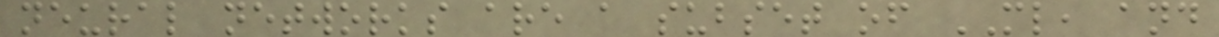neural networks are a subset of ML, and
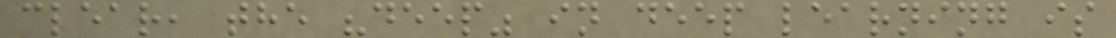clear, the "deep" in deep learning is
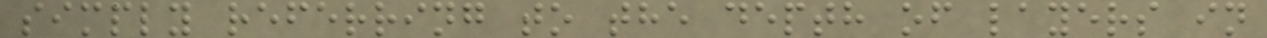simply referring to the depth of layers in
